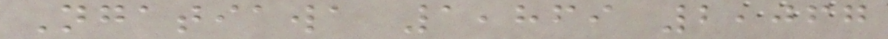Ngatiawa 1,869 2,067
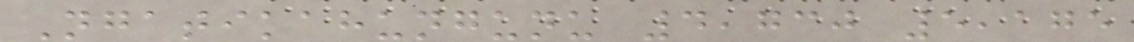Ngatikahungunu 4,730 5,175
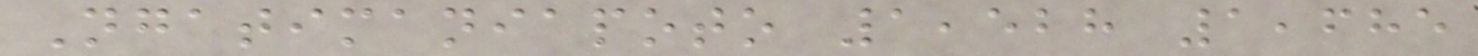Ngatimaniapoto 1,528 1,685
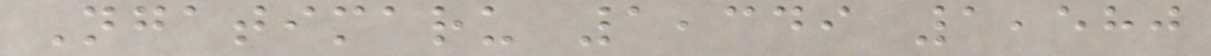Ngatimaru 1,349 1,580
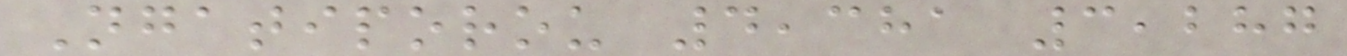Ngatiporou 4,381 3,287
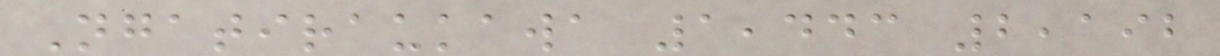Ngatiraukawa 1,443 2,192
